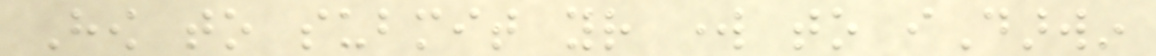How to submit your work to iDarwin
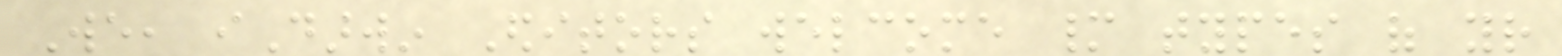We, iDarwin Editors welcome many types of your
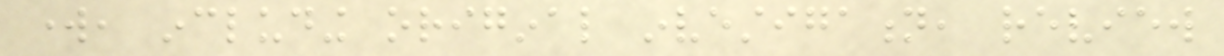work, including original investigation, review
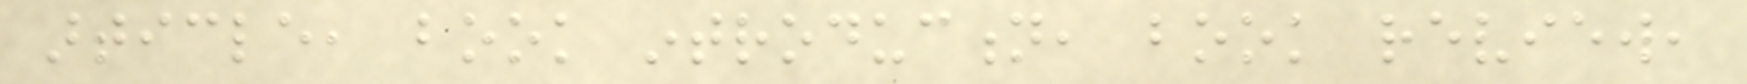article, book introduction, book review,
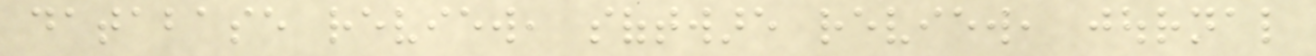database review, software review, journal
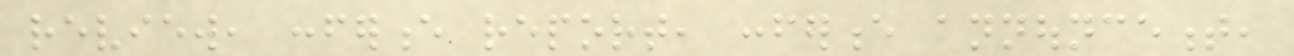review, conference report, conference announcement,
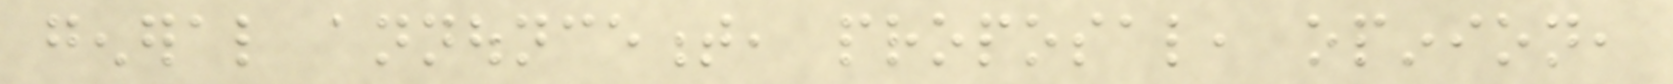general announcement, proposal, opinion,
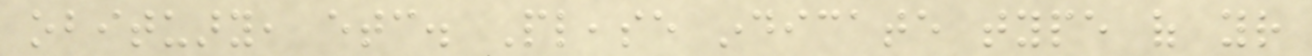obituary, etc. Please indicate type of your
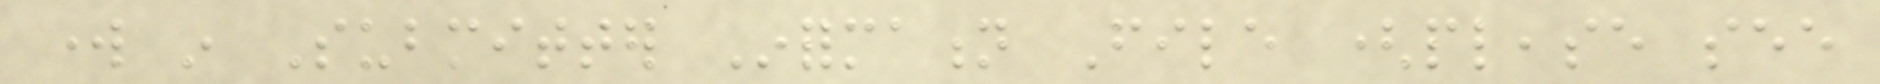work in Submitter Information File (please see
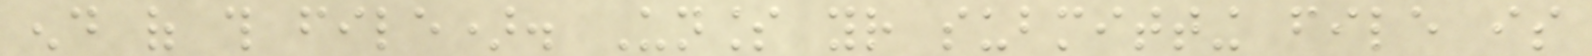end of this file). Unless your submitting file is
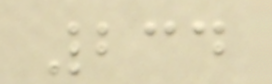234
